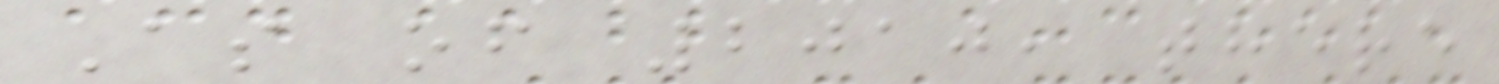As of 2010, there
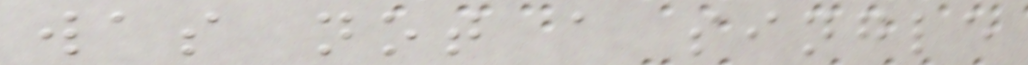was not a single
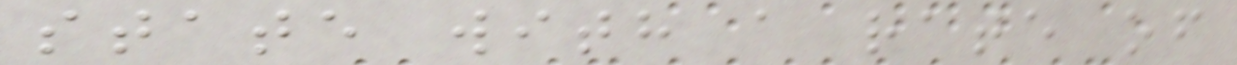state with a rate of
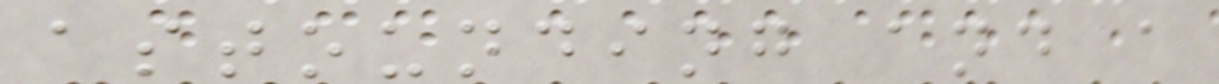astounding and a
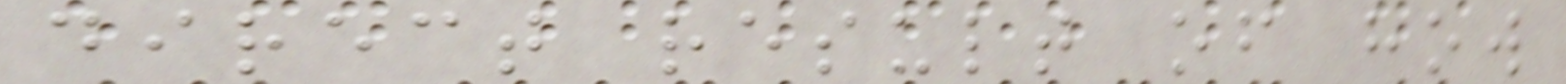direct result of how
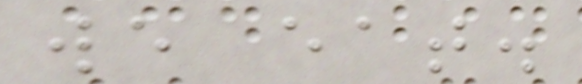we eat.
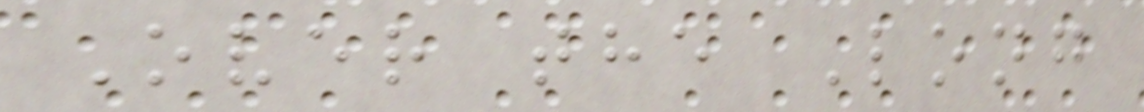Over the Long
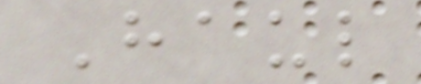Haul
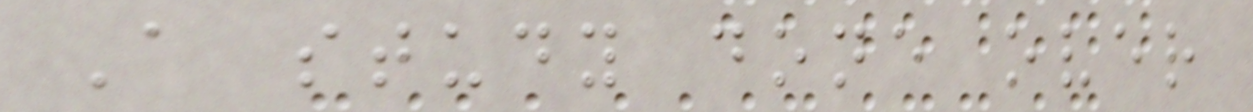A study done over
